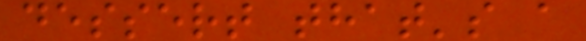dessert that's a
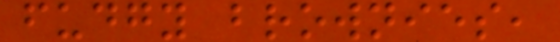fudgy brownies,
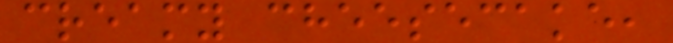creamy cheesecake,
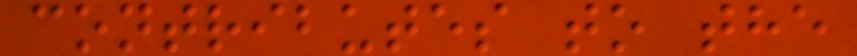contributes to the
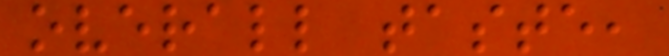overall taste,
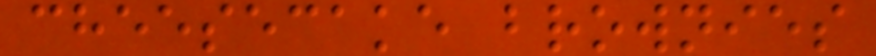cheesecake brownies
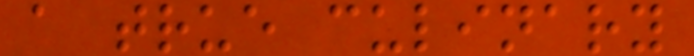a true culinary
